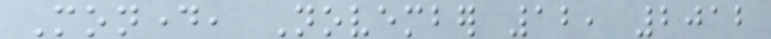Monday, November 12, 2012
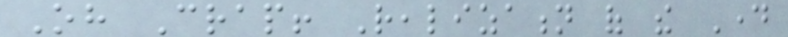Oh Crap! Realization of the Day
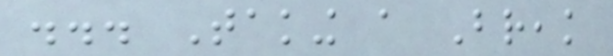... Taking a Break
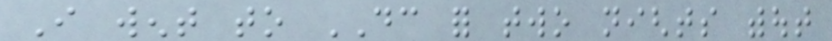I went to DC for two nights without
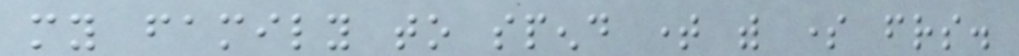my family to spend time with some friends.
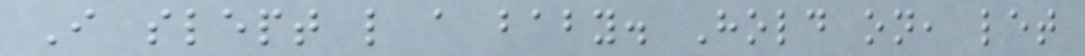I slept like a baby. Hold on, let
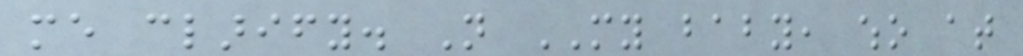me clarify. Not MY baby, who at
